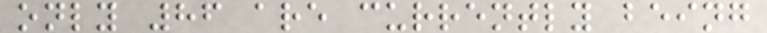only 86 are currently being
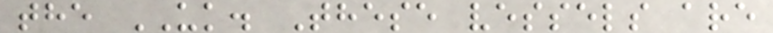the UK. These vessels are
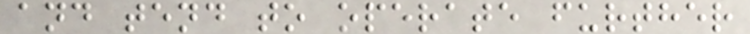and tend to operate further
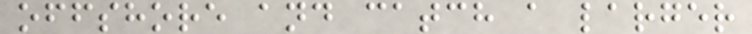offshore and catch a larger
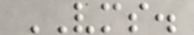VMS.
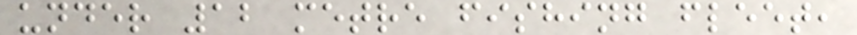under 12 metre fishing fleet,
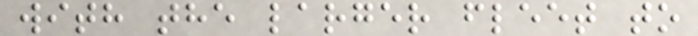with the larger fleet to
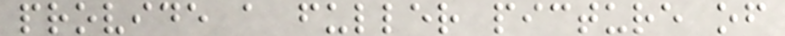provide a fuller picture of
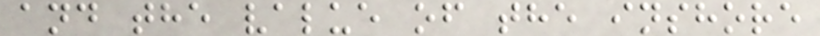and the value of the inshore
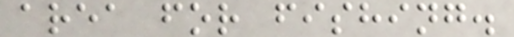area for fishing.
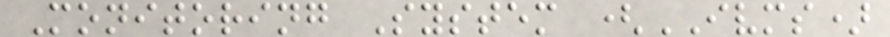Monitoring System (IVMS)
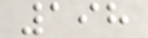198
